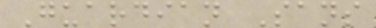Guardian Sans
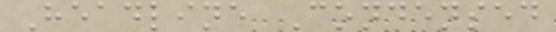Headline Condensed
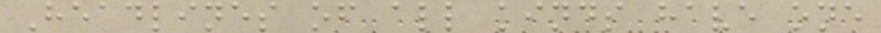Headlines of all kinds have one
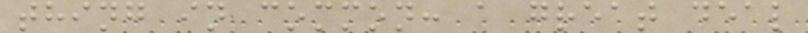thing in common: a great deal
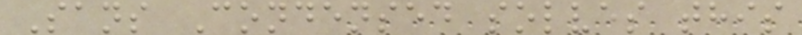Sans Condensed solves this
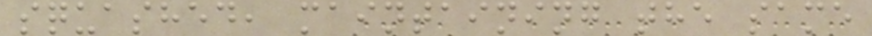squashed, maintaining the same
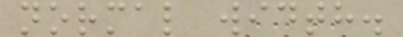normal width.
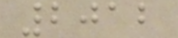2012
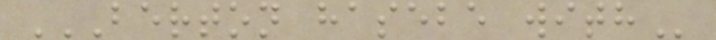BERTON HASEBE WITH
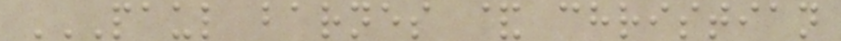PAUL BARNES & CHRISTIAN
